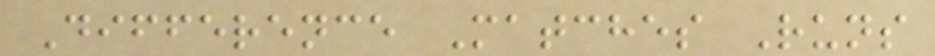Difference Matches Runs
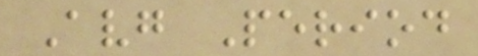Avg Period
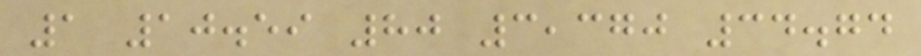1 10.59 80 3,370 34.74
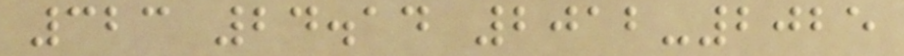323 24.14 2012-2025
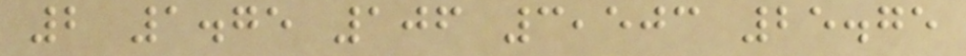2 1.75 106 3,503 25.75
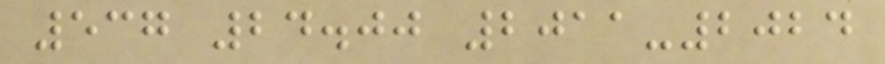537 24.00 2011-2024
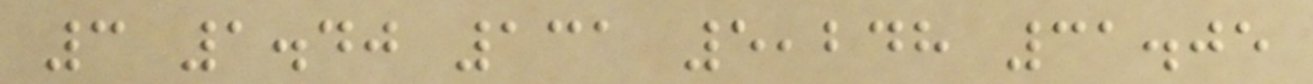3 1.40 131 5,248 31.05
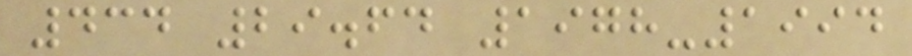434 29.64 1978-1994
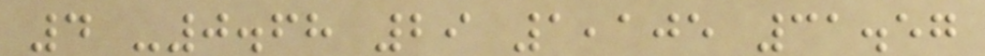4 -0.68 29 1,105 31.57
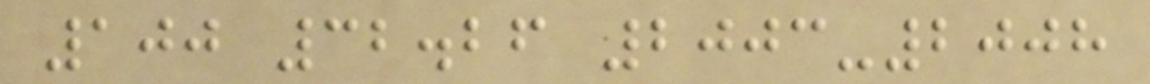100 32.26 2003-2008
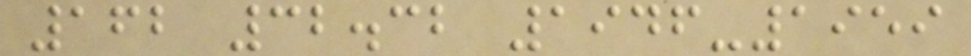162 32.32 1946-1959
